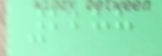2288
